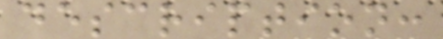description:
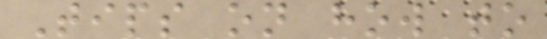Tips on how to
